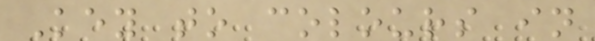Key to colours in
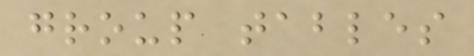group tables
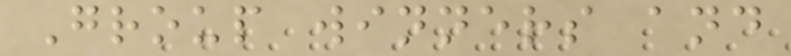Group winners and
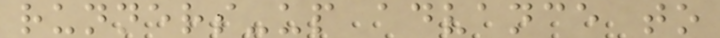runners-up advance to
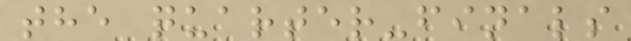the quarter-finals
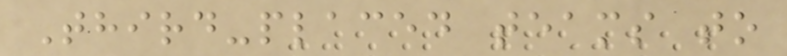Third-placed teams to
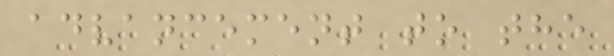advancement to the
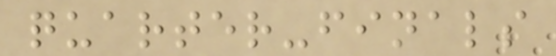quarter-finals
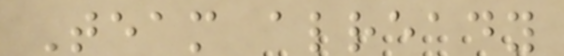Team already
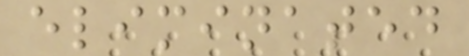eliminated
